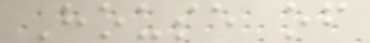House of
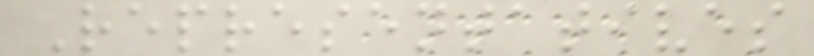Representatives
